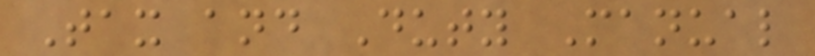Tax and Duty Manual
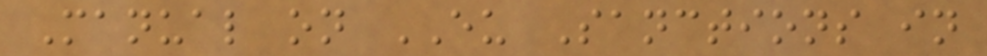Manual on EU Sanctions in
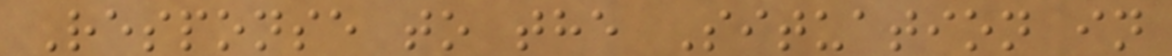Response to the Situation in
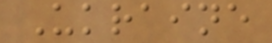Ukraine
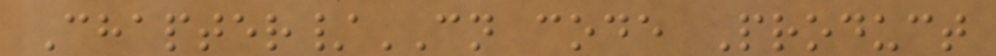Chapter/CN code Product
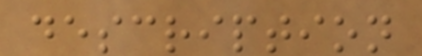description
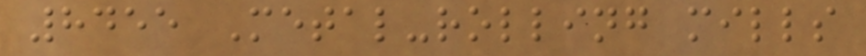8455 Metal-rolling mills
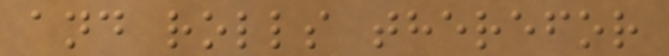and rolls therefor
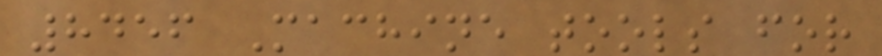8456 Machine tools for
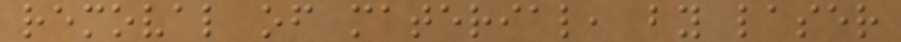removal of material, by laser
